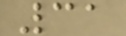31
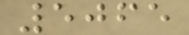5065
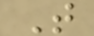T
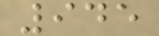945
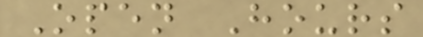Open Hours
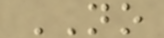NO
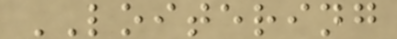LOITERING
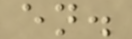en.
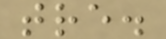tre.
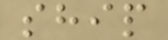ship
